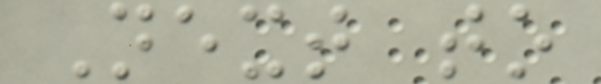Next to
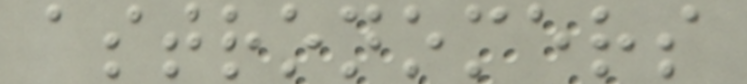astronomers
